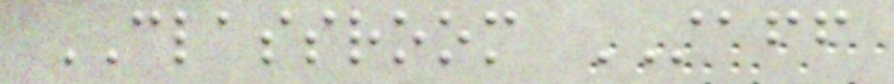CLASSROOM STAFF
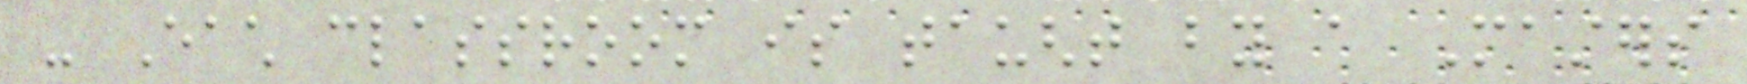- Each classroom is taught by a Masters
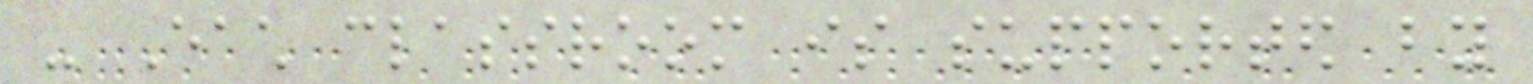- Each classroom is supported by
